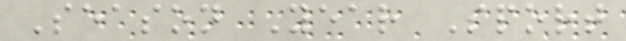Season Year Sport
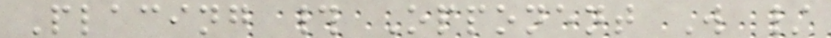Placing # Opponent W /
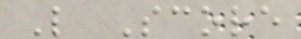L Score
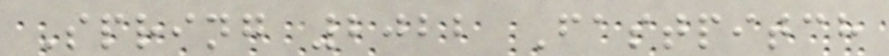Spring 2022 Fastpitch
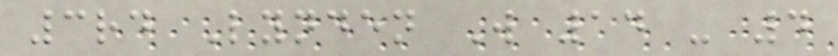3rd Lynden W 14 - 4
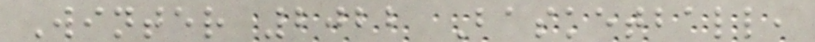Winter 2022 Basketball,
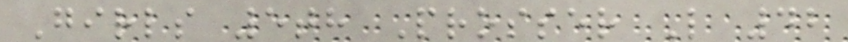Girls 5th Prosser L 42
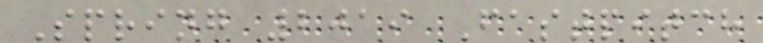Spring 2019 Fastpitch
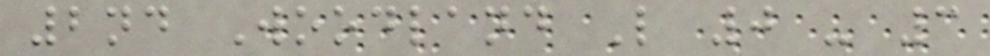2nd Woodland L 0 - 3
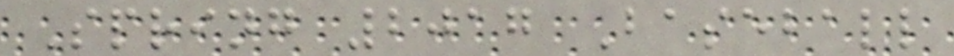Spring 2017 Baseball
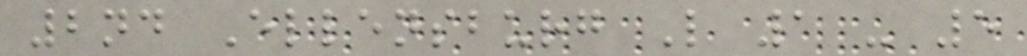2nd Ellensburg L 1 - 5
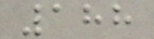188
